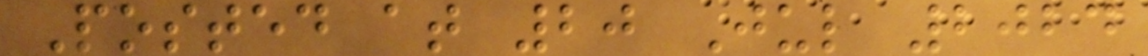Posted at 20 Jul 2024
